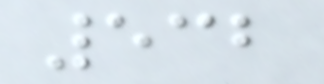532
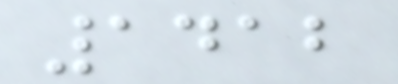1412
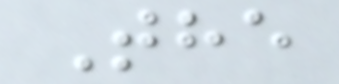The
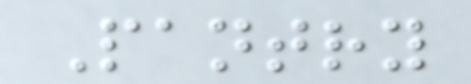Pantry
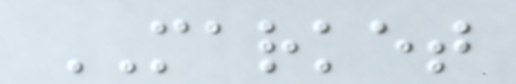MARKET
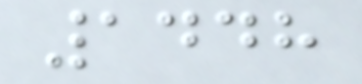1448
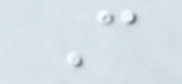C
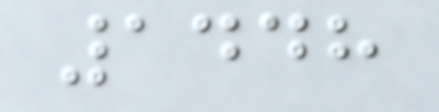1448
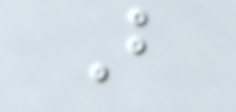B
